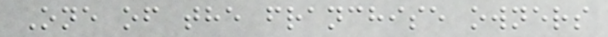One of the franchise owners
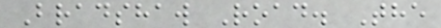Bradshaw Road. The
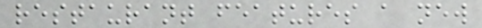restaurant features a new
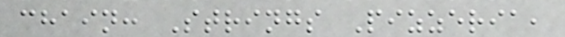chain: Strings Pizzeria,
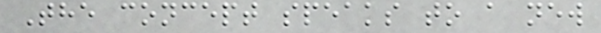The concept speaks to a new
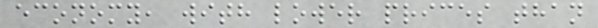economy, with lower prices than
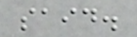said.
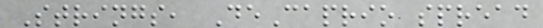Strings, DeCaprio spread
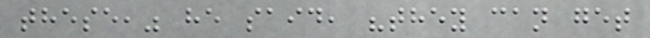these," he said, "they can get
